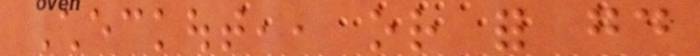Checkout,, or for good
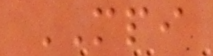MPI
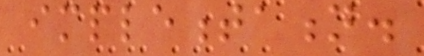implementation.
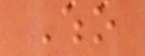Who
